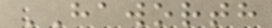HAWORTH
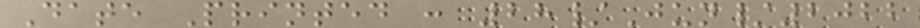Date Printed : 28/Jun/2022
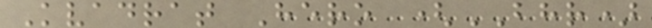Kvadrat Hero (BHR)
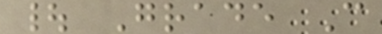| Grade C
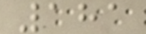181
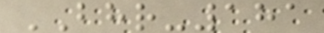BHR-181
